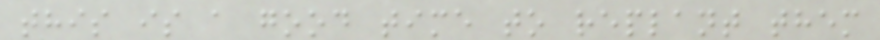this is a good time to replant them
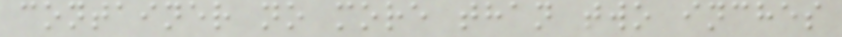container no more than two inches
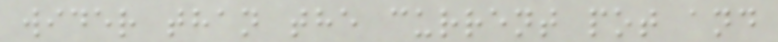wider than the current pot and
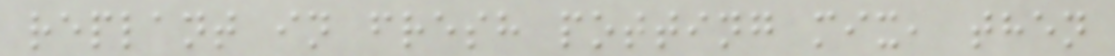replant in fresh potting mix, then
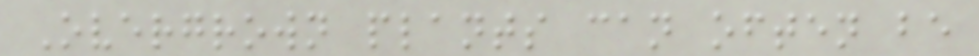Overgrown plants can often be
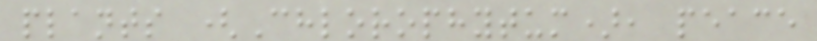plants (Chlorophytum), peace
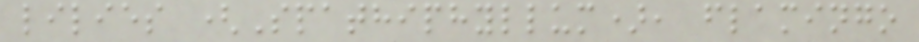lilies (Spathiphyllum), flamingo
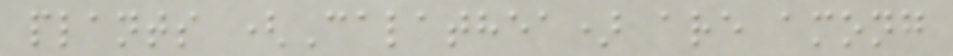plants (Calathea) are among
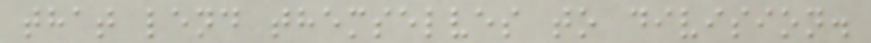that lend themselves to division.
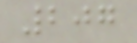207
